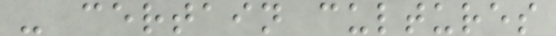- certain cultures
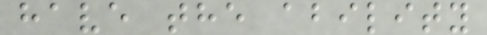have the ability
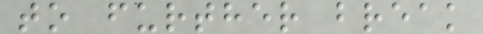to further break
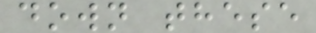down these
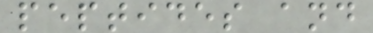peptides and
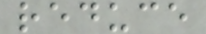reduce
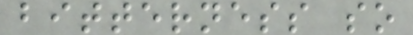bitterness so
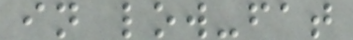in low-fat
